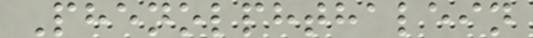Phenolphthalein
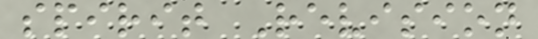spirit Revision
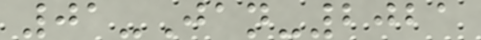01-Jan-2021
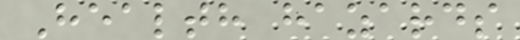Health hazards
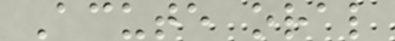Acute oral
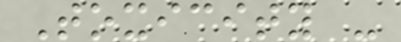Toxicity -
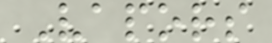Vapors
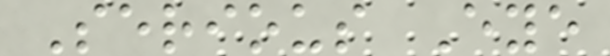Serious Eye
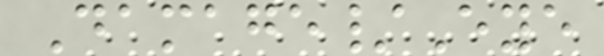Damage/Eye
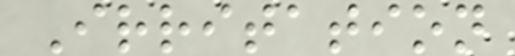Irritation
